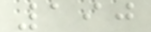190
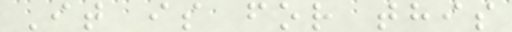It is for this
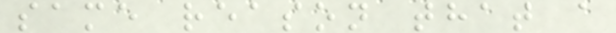same reason that a
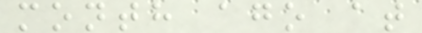month ago at
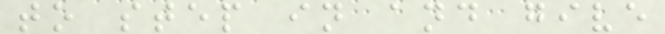to step in and give
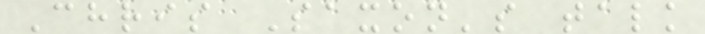Chris Saxon's talk
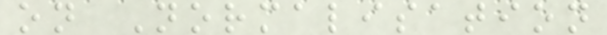on Normalisation
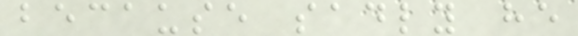because sadly he
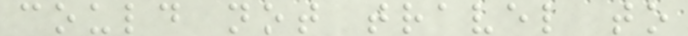could not travel to
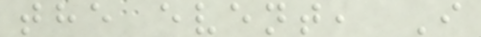the event, I
